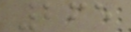265
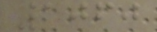1060
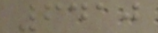6410
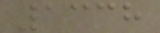1338
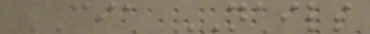CIA NAILS
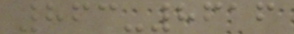863-8616
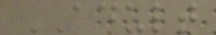ADULT
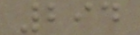294
